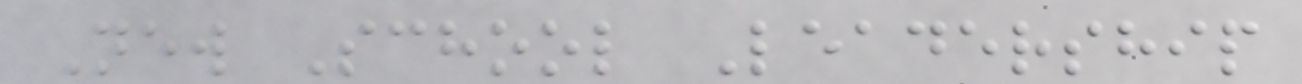New School Leadership
